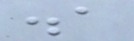.a
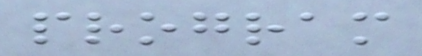program
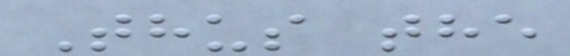Thus the
